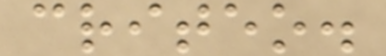criteo.
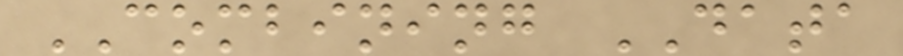COMBINING DATA
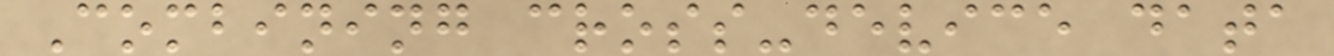Combining cross-device data
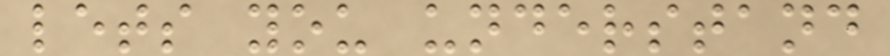lets you understand
